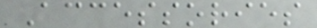Accessories
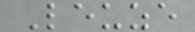Leuze
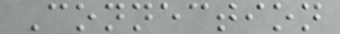Connection
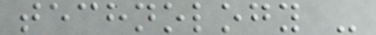technology -
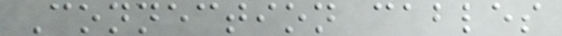Connection cables
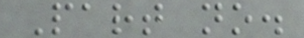Part no.
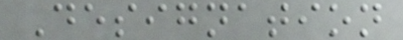Designation
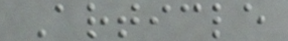Article
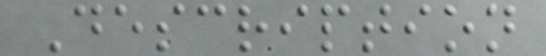Description
